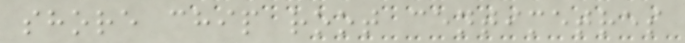shore chip root centimetres
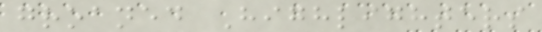groaned Highlighters
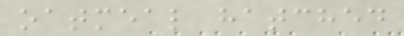oatmeal hatched
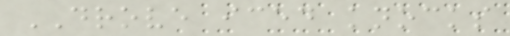DROVE iced knocks
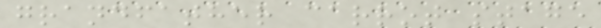grandfather carrot stage
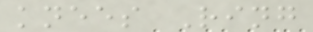knees Ring
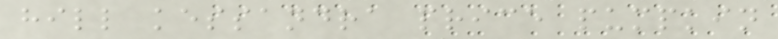hill kessandra price pumpkin
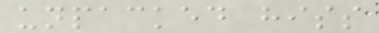unpacked hiss
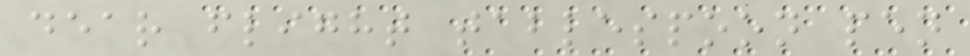dear flight tablespoon pen
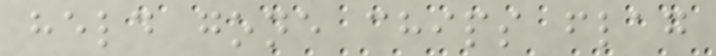held gone chips flag
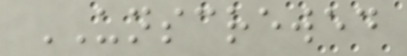UNSCREWED
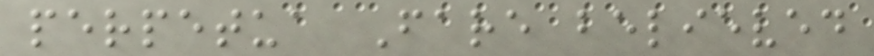perpetua Fare believed
